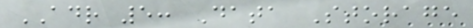ADR 5: Data Storage
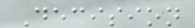Decision
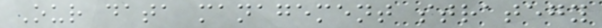Our data management strategy
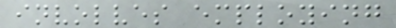involves employing
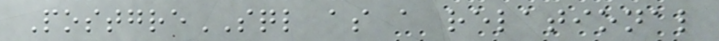PostgreSQL as a relational
